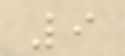9
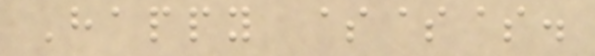Happy $$$.
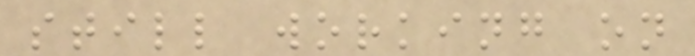still working on
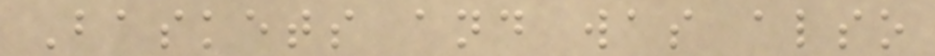Baskets and was also
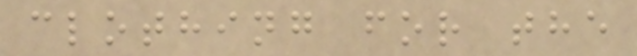clothing for the
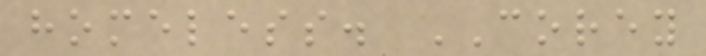homeless. COREY
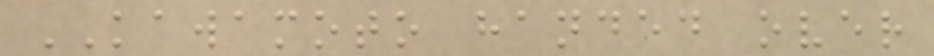KAWAMOTO handed over
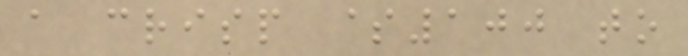a crisp $100 to
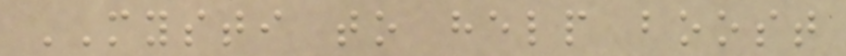MYSTI to help boost
